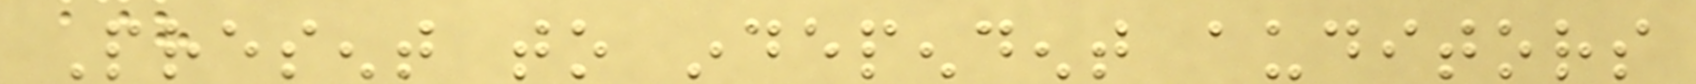Present to independent auditors
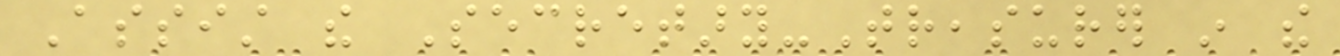Assist the Secretary-Treasurer in the
